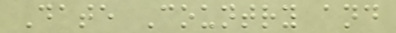Date Country and
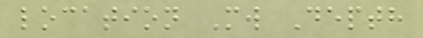location Mw Depth
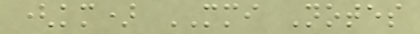(km) MMI Notes
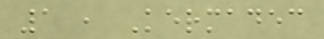1 , Kermadec
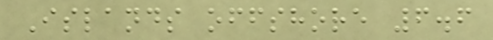Islands offshore 6.6
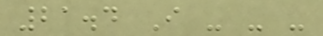21.4 I - - -
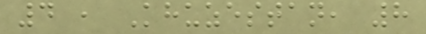4 , Khuzestan, 8
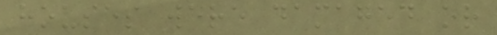houses were damaged or
